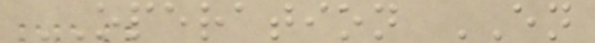OPERATION EN
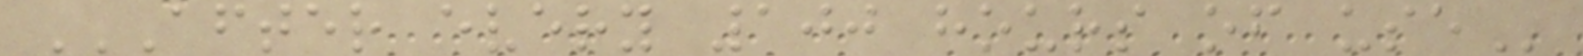AFTER EVERY 100 HOURS OF USE
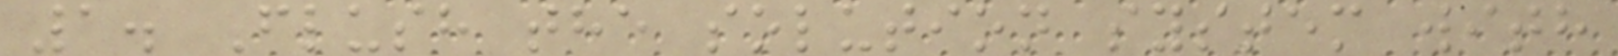1. Flush the solution system with
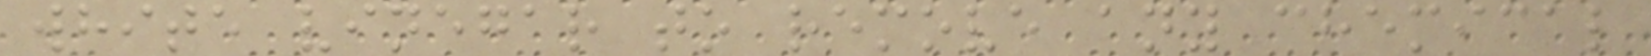white vinegar to remove any chemical
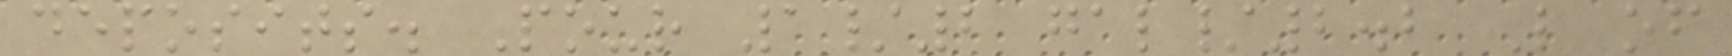deposits. Pour 1/2 gal/2.2 L of
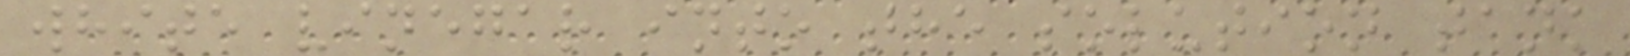white vinegar into the solution tank
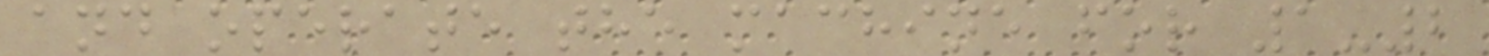and operate the machine for 1-2
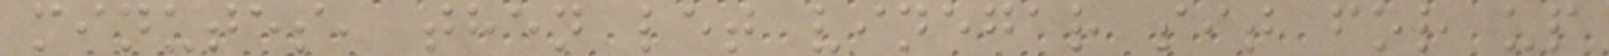minutes, then let vinegar sit for up
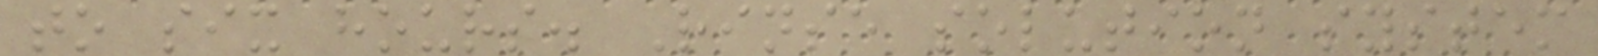to six hours. Rinse solution system
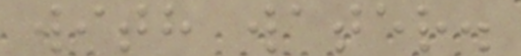with water.
